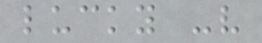lucky -v
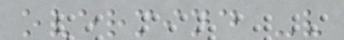overmind -v
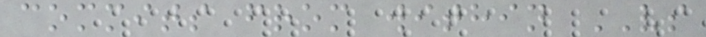commits from within VS
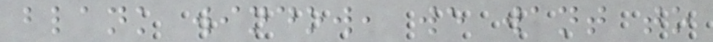blank window, we want to
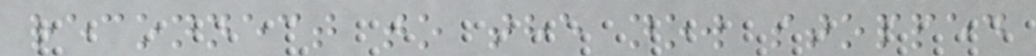reconnect to the now stopped
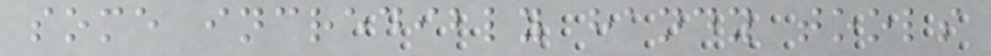some incredibly handy tools
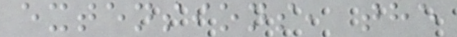extensions, the
